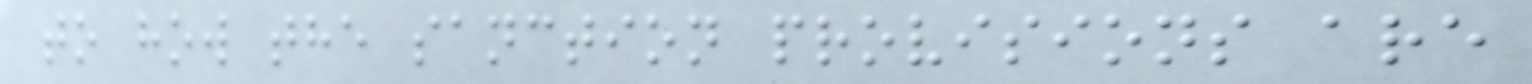to how the sanction provisions are
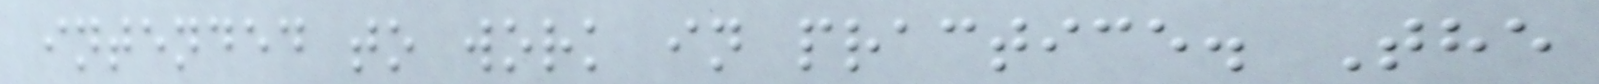intended to work in practice. The
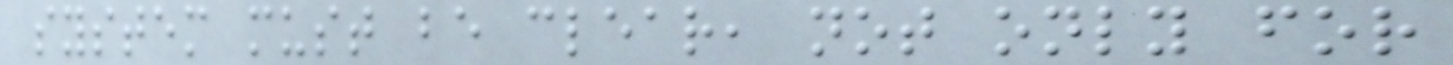system must be clear, not only for
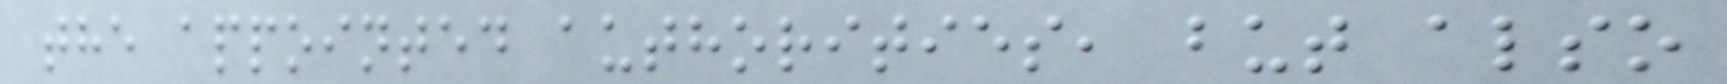the appointed authorities, but also
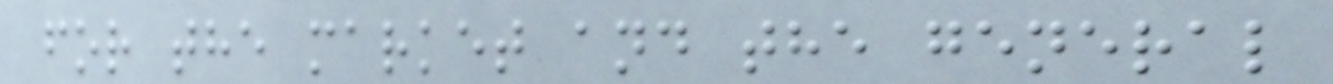for the market and the general
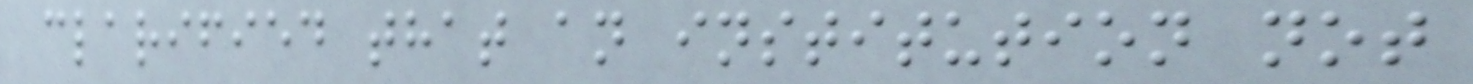clarified that an institution not
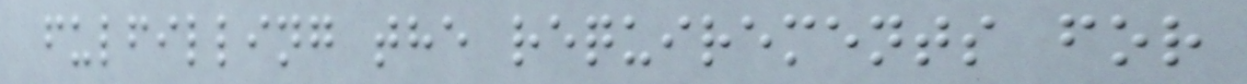fulfilling the requirements for
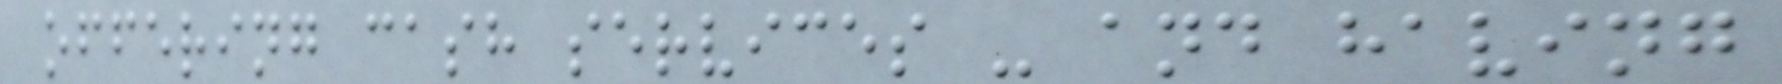offering cash services - and having
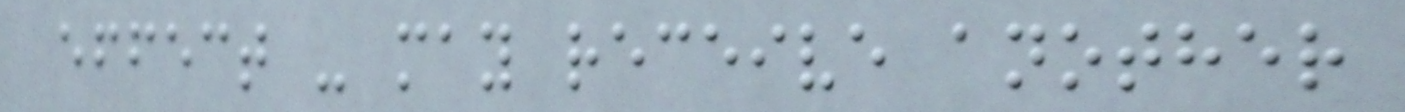effect - may receive another
